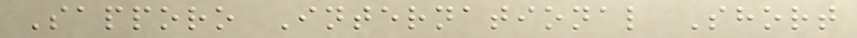Sapporo International Short
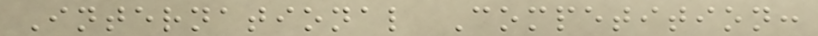International Competition:
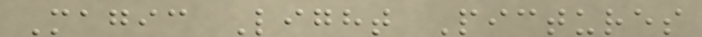Magic Light Pictures
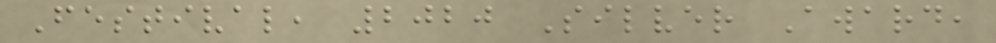Festival, 2020 Silver Award,
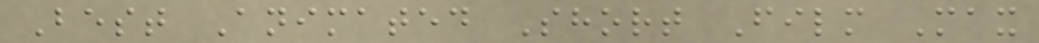Best Animated Short Film Max
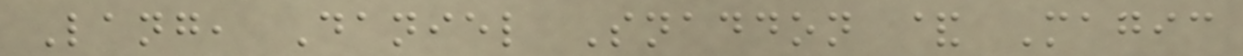Lang, Daniel Snaddon & Magic
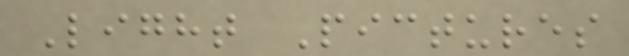Light Pictures
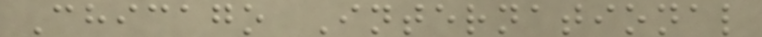Chicago International
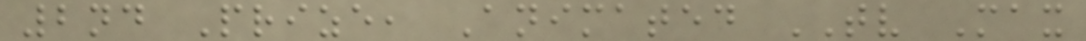2nd Prize, Animated TV Max
